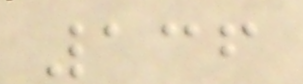136
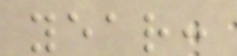year:
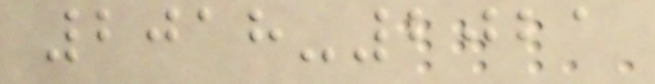2018-2021
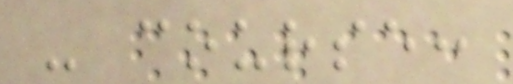- course:
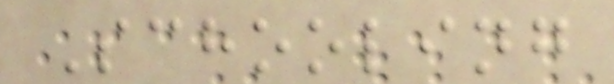Schooling
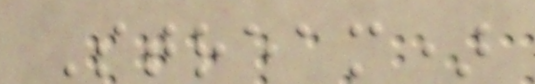Stream)
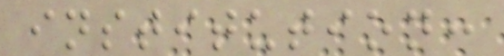institution:
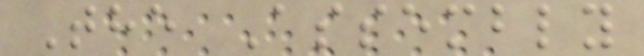The Assembly
